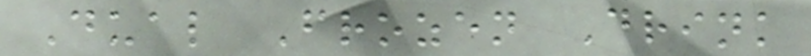Dual Frozen Drink
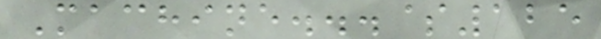Machine...$125
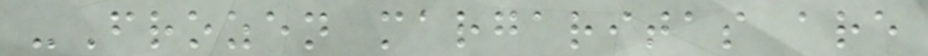-Frozen margaritas are
